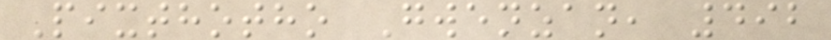Pixthotho Gwenzan, 492
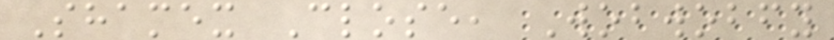Shamex Close, Wobwobfy
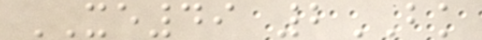XE49 2BK
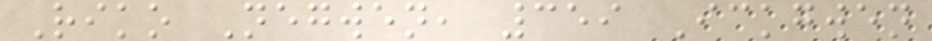Riko Negwen, 359 Ickgwen
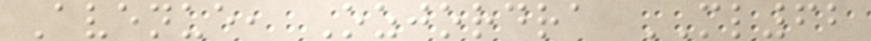Avenue, Ozjordra ML62
